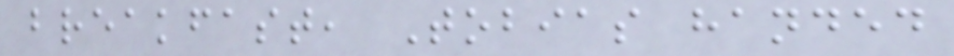breakfast, Tobias handed
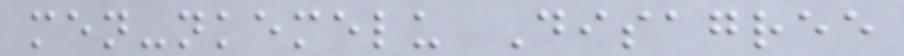men-nkemelu Disagree
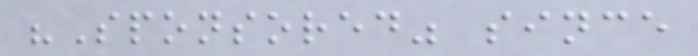"Sponsored" since
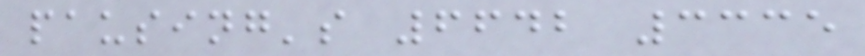pausing's 6642 3335
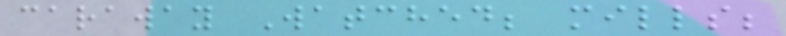caraway Watched; mills;
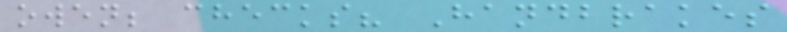owen; checks? Handbrakes
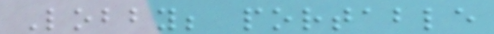Lobby; portable
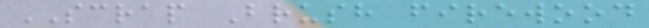SCRAP Brush firewood
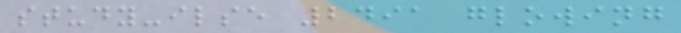study-ilse 2491 glowing
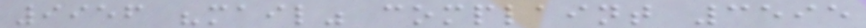9956 "mail" complaint 3595
